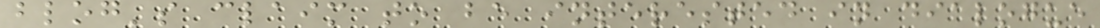blog's claim to be interested in dialogue
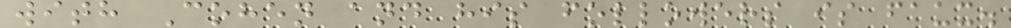with Cohen and his followers is faux.
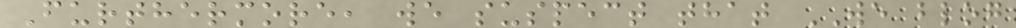Furthermore, we suspect that WE blog
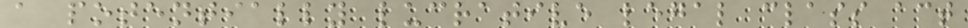a potentially lucrative legal class act
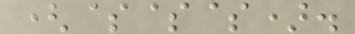($$$).
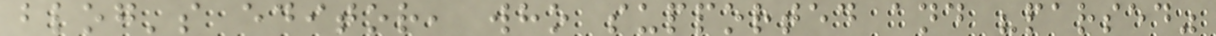blog's editor, who supported and "parsed"
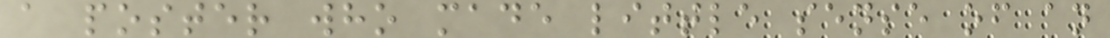a poster who made little sense of an
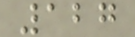127
